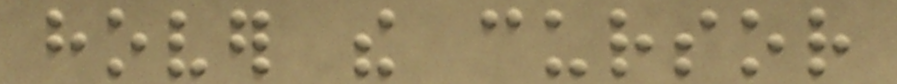hover the cursor
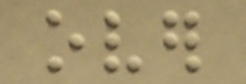over
